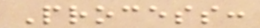Process:
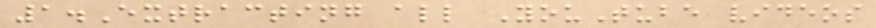1.Extracting all YouTube videos
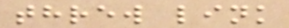threw link
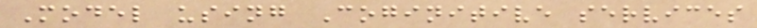Model using Coginitive services
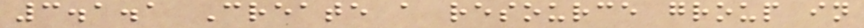3.1.1 Create a resource group in
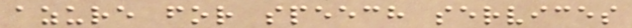azure for speech services
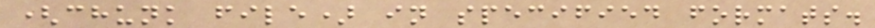(chunk file) in specified formats.
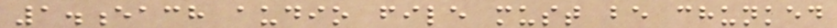1.each audio file must be chunked
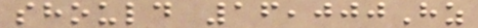should 16,000Hz
